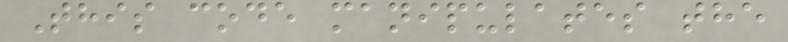This code manipulates the
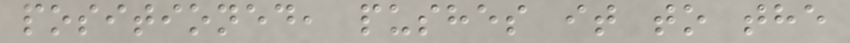positioned, pushes it to the
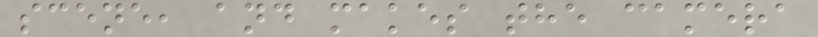scene, and makes the camera
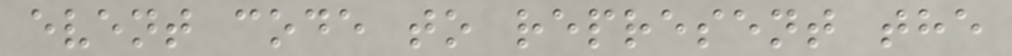event code to represent the
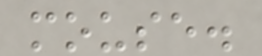mouse.
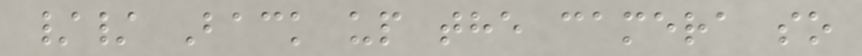// Back up the camera so
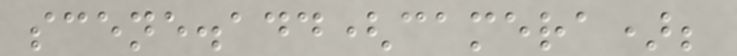scene.add(camera);
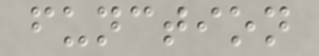function
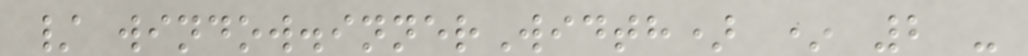/ window.innerWidth) * 2 -
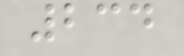234
